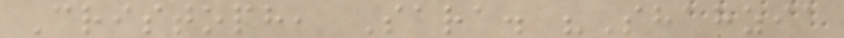Cristoph, Sara. "Shahzia
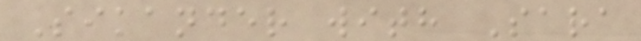Sikander with Sara
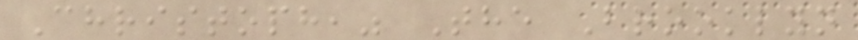Christoph," The Brooklyn
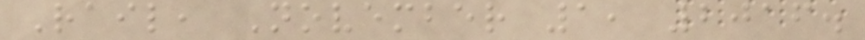Rail, November 1, 2016.
